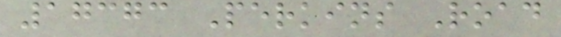17373 Perkins Road
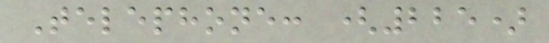Telephone: (225)
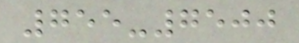755-7500
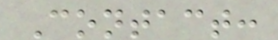Contact:
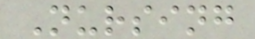Nursing
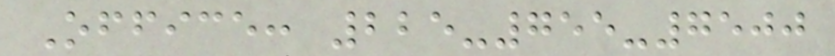Office: 225-755-7500
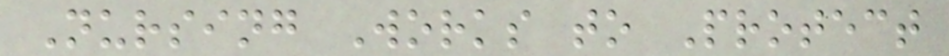Nursing Works to Protect
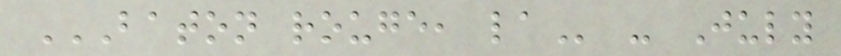BATON ROUGE, LA - July
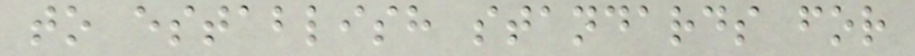to establish standards for
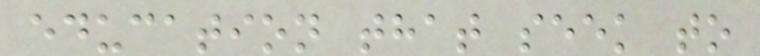education that seek to
